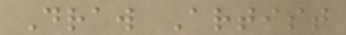Draw Artist
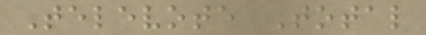Televote Total
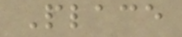Place
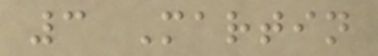3 Martin
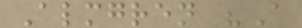Almgren "A
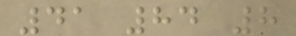41 84 8
